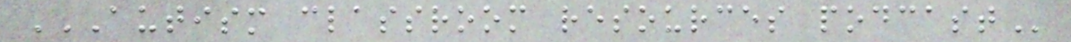AUTISM CLASSROOM RESOURCES PODCAST
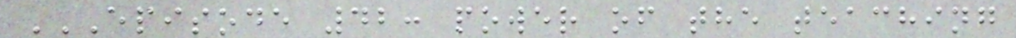EPISODE 42: POWER OF THE TEACHING
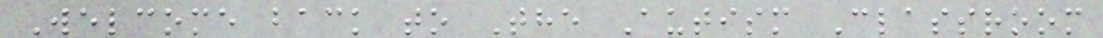Welcome back to The Autism Classroom
